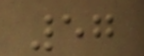57
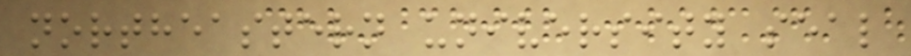northeastern university seal
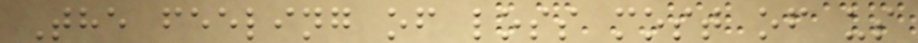The feeling of loss most of us
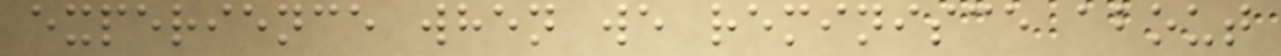experience when we reminisce about
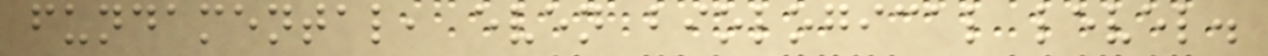fundamental, even biological level.
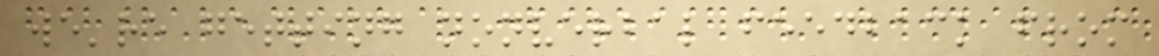we're getting nonverbal feedback from
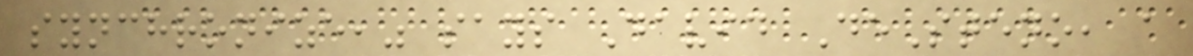synchronize," says David DeSteno, a
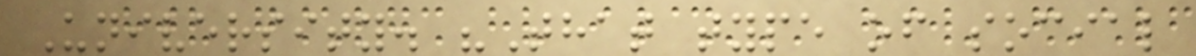University. "That type of social
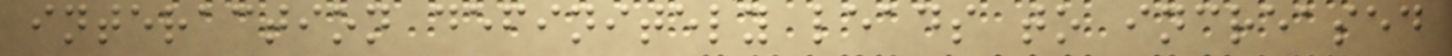interaction definitely leads to increased
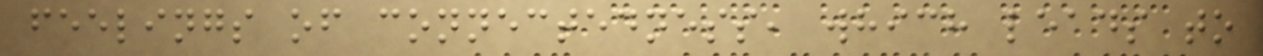feelings of connectedness, which leads to
